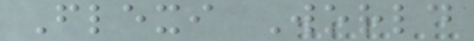Flexi World
